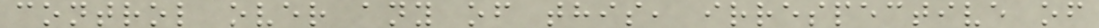control over any of this, irrespective of
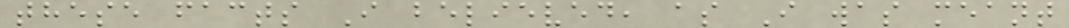these facts I believed, as I was meant
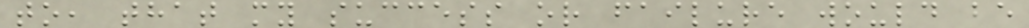to, that my success or failure would be
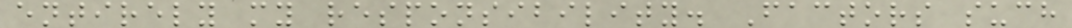entirely my responsibility. Factors such
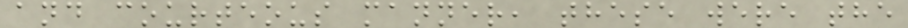and courteous manner, these were the
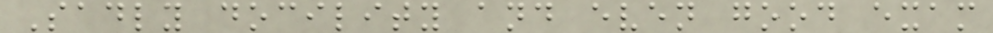Sadly docility and even good exam
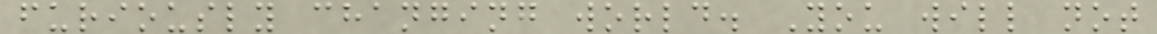furiously changing world. You will not
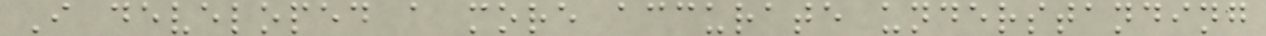I developed a more accurate understanding
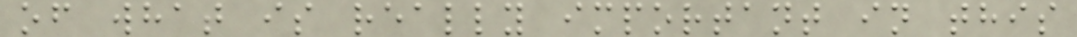of what is really important in this
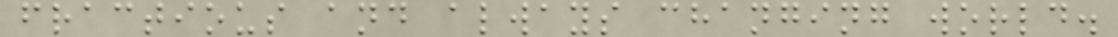fractious and always changing world.
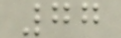77
